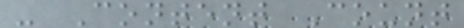- Content Count
